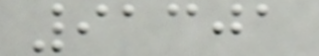91301
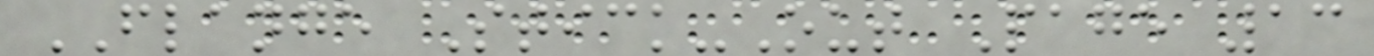FLANGE Stick-Out Page 13
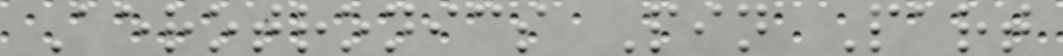Aerotronics Pin Part
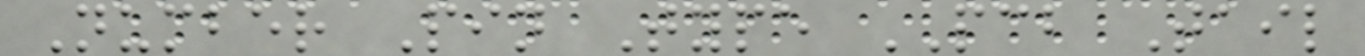Number Pin Type PCB Tail
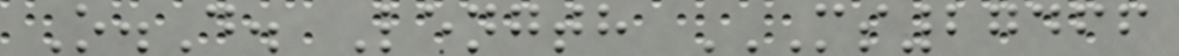O.D. Length MS27466
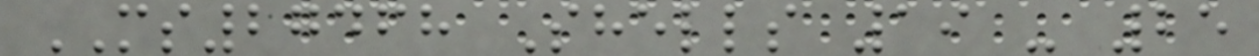MS27468 Shells 19 - 25
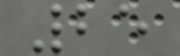25
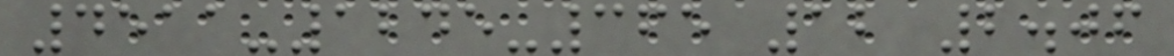4511-1245-365 12 2.06
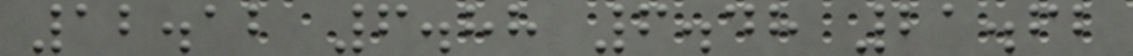12.12 6.88 6.48 21.62
